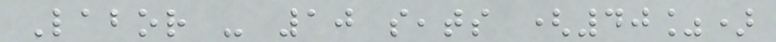Labor - 10 seats (40%)
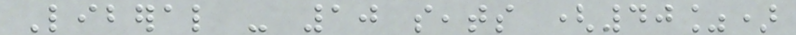Liberal - 10 seats (40%)
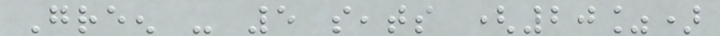Green - 5 seats (20%)
